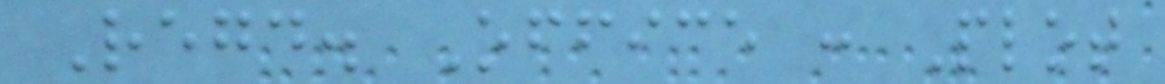Regd. Office : Plot
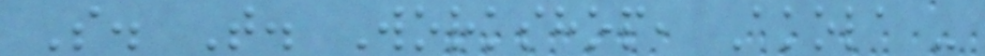S. T. Workshop, Akola -
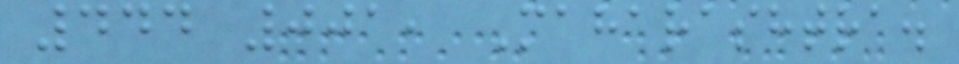444 001, Maharashtra.
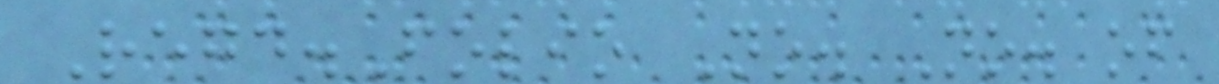Regd.Folio No. No. of
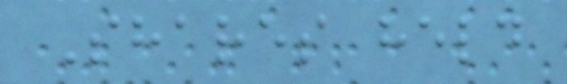Shares held
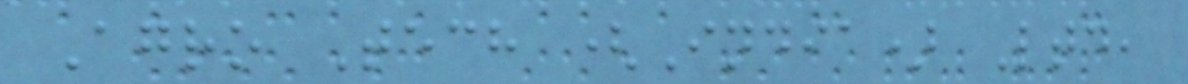Agro Tech (India) Ltd,
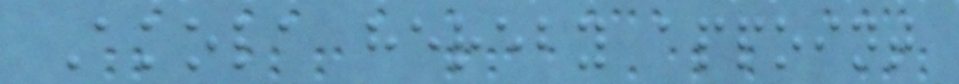Akola hereby appoint
